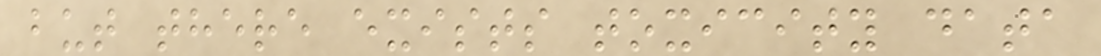but there exists toxicity data
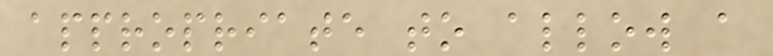appropriate to allow a
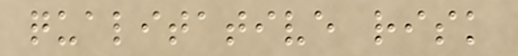qualitative risk
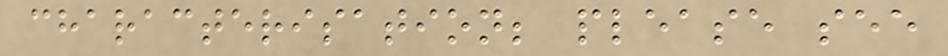characterisation; please see
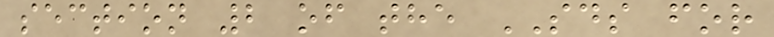section 2 of the SDS for
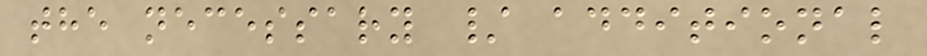the necessary / additional
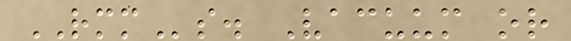RMMs. Vacuum or
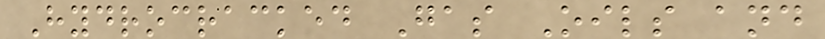Hydrocracked Gas Oils and
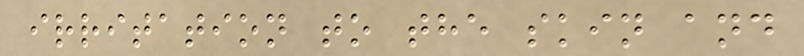irritation to the skin and
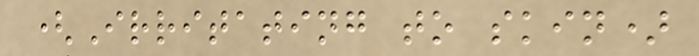(Irritating to skin)
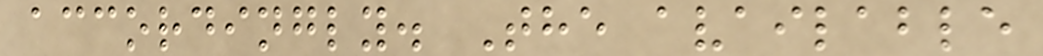accordingly. The available
